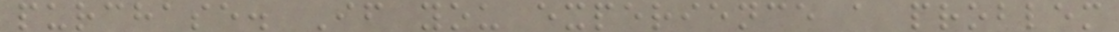purchase. If you experience a problem
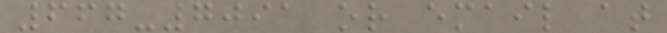667-7091 or email at
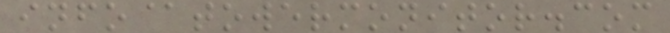info@towermonitor.com
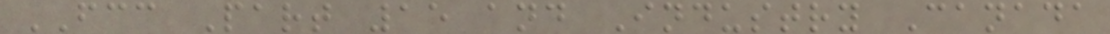FCC Part 15 and Industry Canada
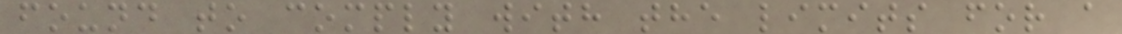found to comply with the limits for a
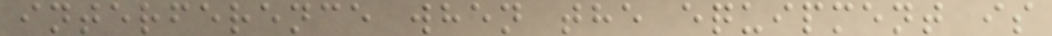interference when the equipment is
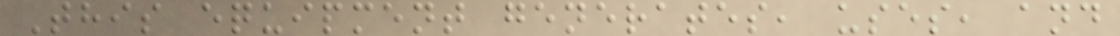This equipment generates, uses, and
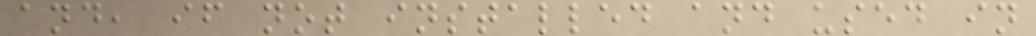and, if not installed and used in
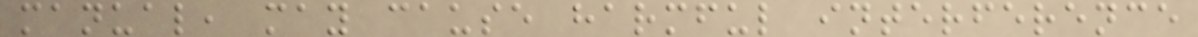manual, may cause harmful interference
